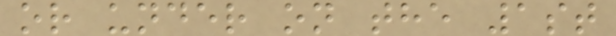or under on the 1st
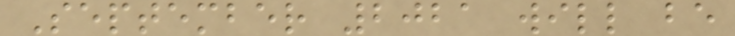September 2021 will be
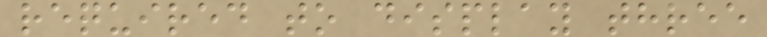required to display three
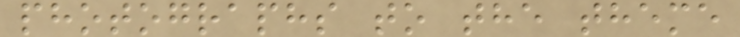photographs to the theme
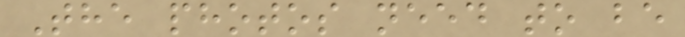The photos need to be
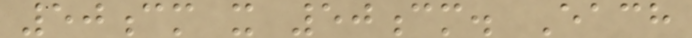50cm x 50cm. Each
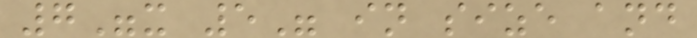7"x 5" in size and
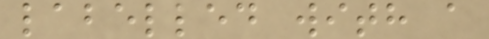labelled with a
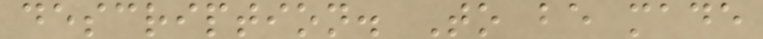description. To be made
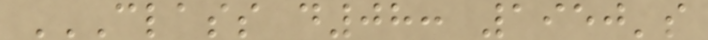CLASS D08: 1950'S
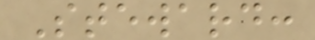Steward:
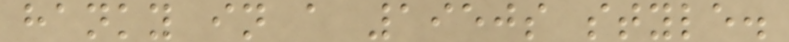hanky in a 1950s style.
